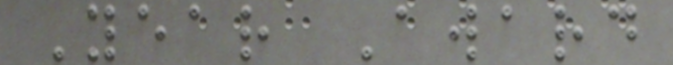Year Award
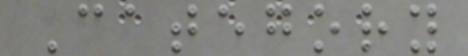Category
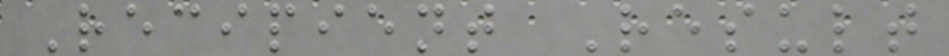Recipient Result
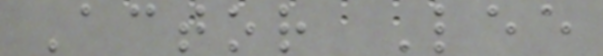Actor Lee
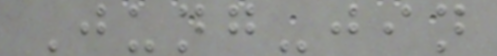Jung-jin
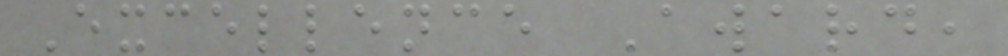Excellence Award,
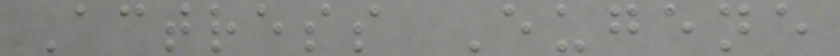Actress Eugene
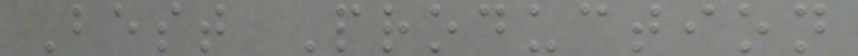Best Production
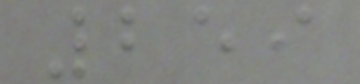259
